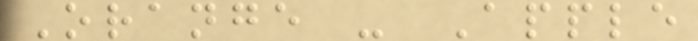Orange - Apple
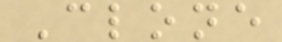Clone
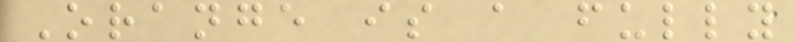Orange is a fully
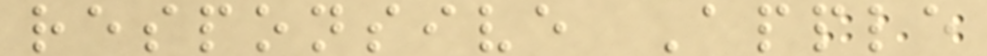responsive Apple
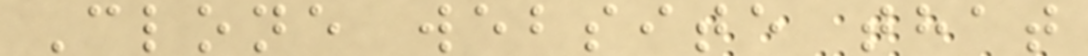Clone website that
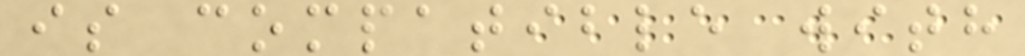is compatible with
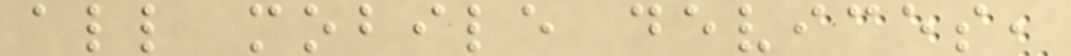all mobile devices,
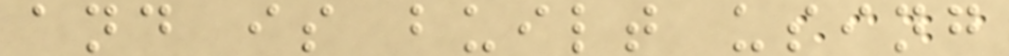and is built using
